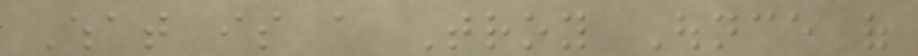What is a Troy Ounce of
